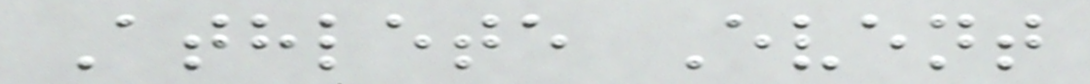Athlete Event
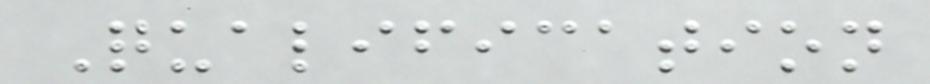Qualification
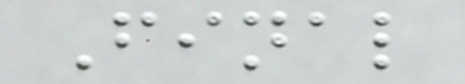Final
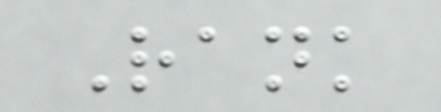Rank
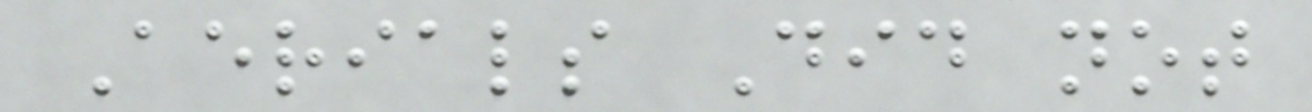Aerials Did not
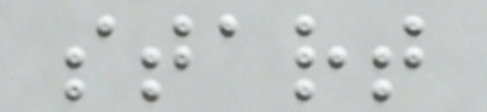start
